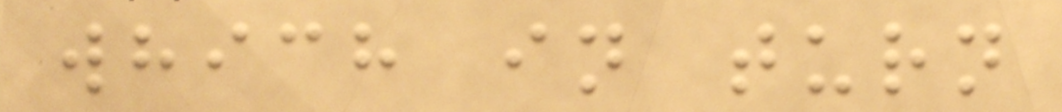which in turn
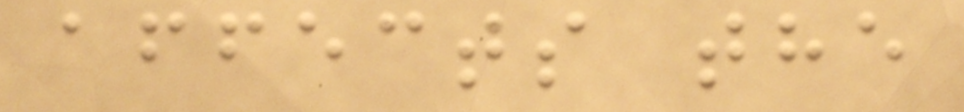affects the
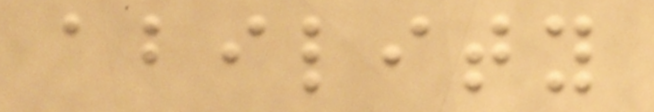ability
